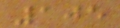105
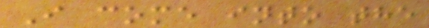I come into the
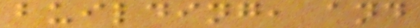building, and
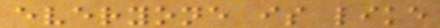everyone is like
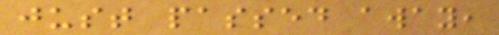just passed away,
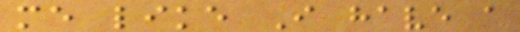me like I have a
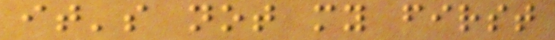it's not my first
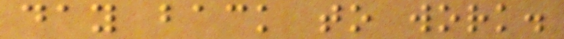day back to work.
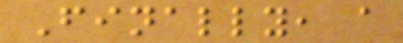Finally, a
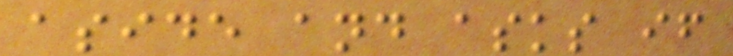aside and asks if
